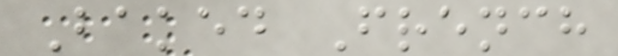Baked French
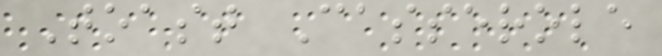Toast Casserole
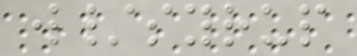w/syrup
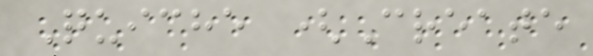Quiche (Create
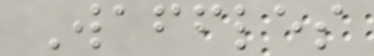Waffles
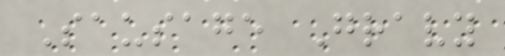Sausage Gravy
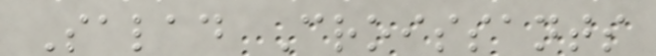Salad Croissants
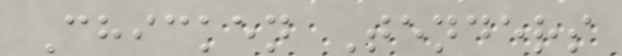Chicken Tenders
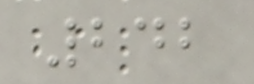242
